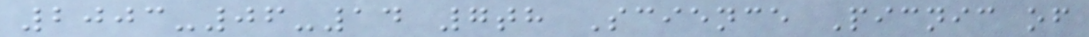2003-06-14 7th Science Picnic of
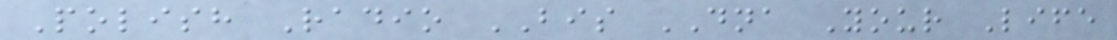Polish Radio BIS DNA Your Life
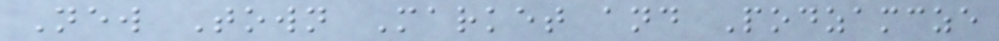New Town Market and Podzamcze
